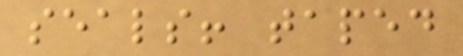seals! taped
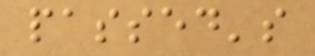passed's
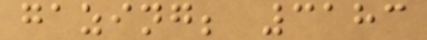gazing; 3183
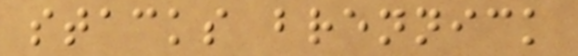stacks brennick
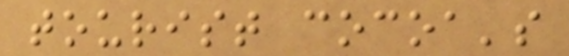tourist cocoa's
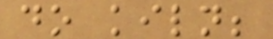do kiln;
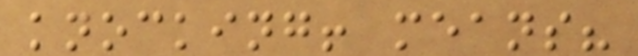knocking! means?
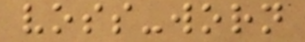voss-worn
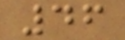46
